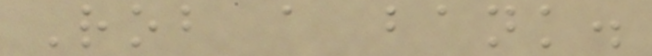Rob a bank.
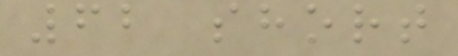62 short
